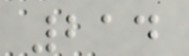214
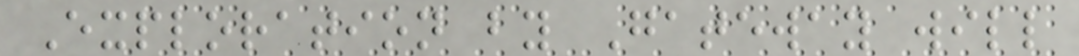Exploration by Gateway will
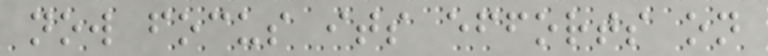now focus its efforts on
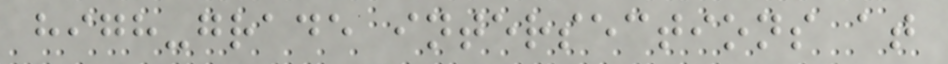high-grade intersections at
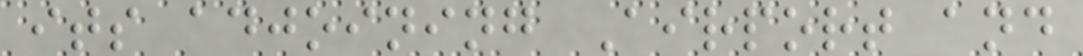its adjoining Airport and
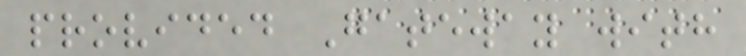provided Gateway with
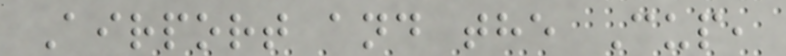Airport and the Cup,
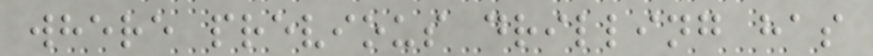where previous drilling has
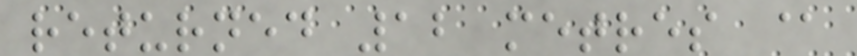returned 12 metres @
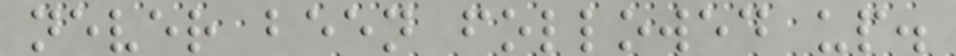never been followed up.
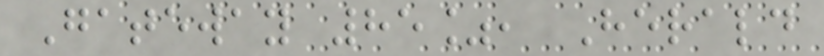Gateway 85%, Herald
